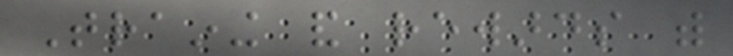Training and rewards with
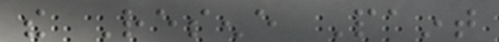the Resene Paint
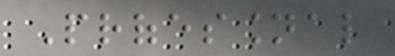Professional
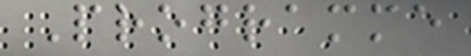Programme
